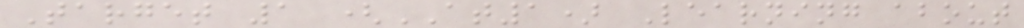Target 1 (AT1) Learning about
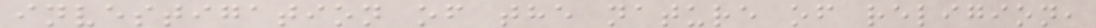investigation of the nature of religion,
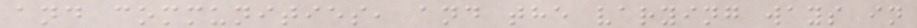and communities, and the varying ways in
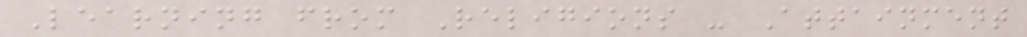Learning from Religions - Attainment
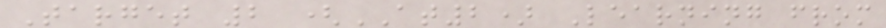Target 2 (AT2) Learning from
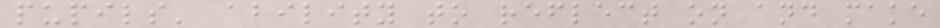pupils' ability to reflect on and make
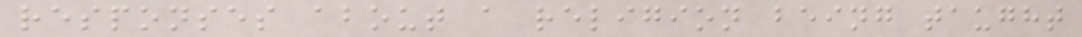responses about a religion being taught
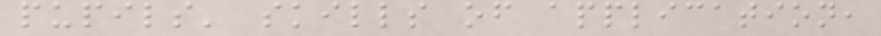pupils' skills of application,
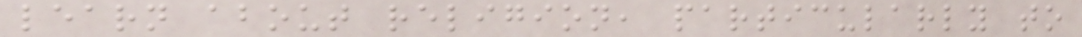learn about religion, particularly to
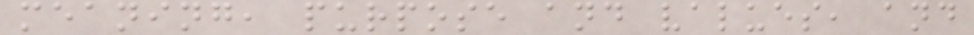meaning, purpose and values, and
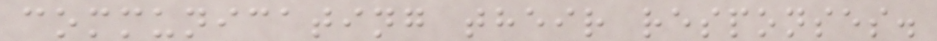communicating their responses.
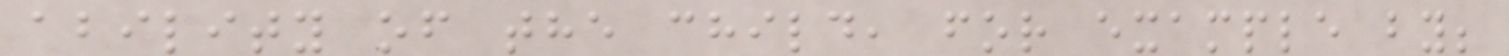ability of the child, for example by;
